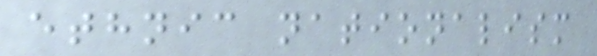ethnic nationalism
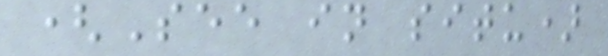(See in situ)
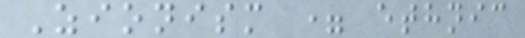Zionism = ethnic
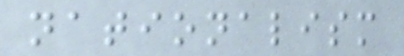nationalism
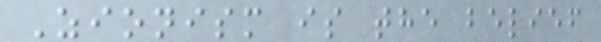Zionism is the belief
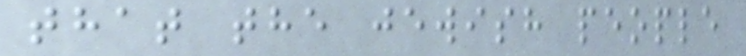that the jewish people
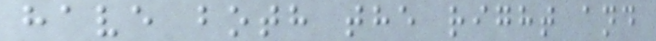have both the right and
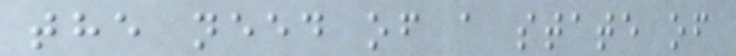the need of a state of
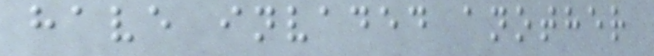have invaded another
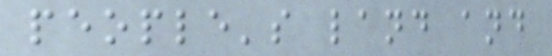people's land and
